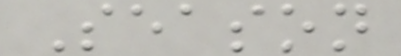Season
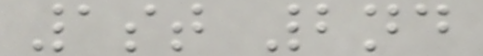1st 2nd
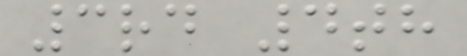3rd 4th
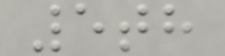5th
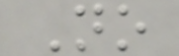No
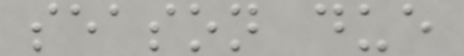season due
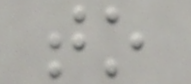to
